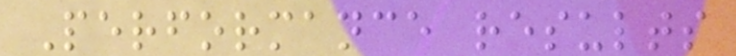Performance results
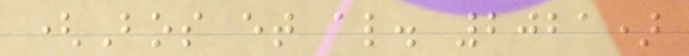(Bos et al. 2021)
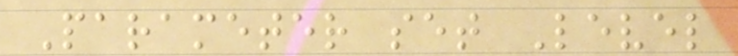Parameter set Level
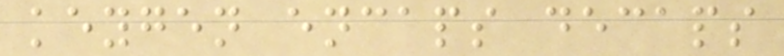keygen encaps decaps
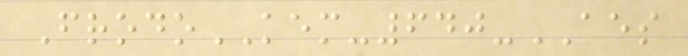FrodoKEM-640-AES
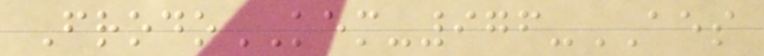FrodoKEM-976-AES
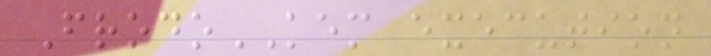FrodoKEM execution
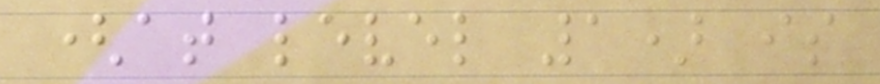(at level 1) is
